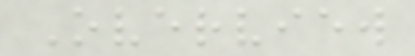Overview
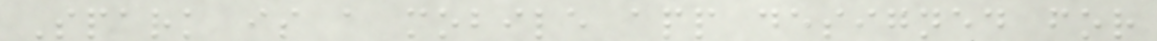Spark is a mobile app designed for
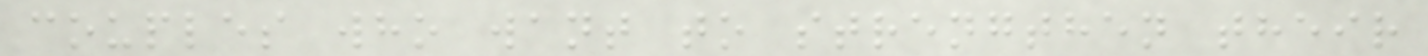couples who want to strengthen their
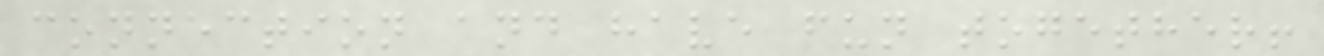connection and have fun together!
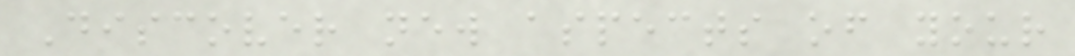Discover new aspects of your
